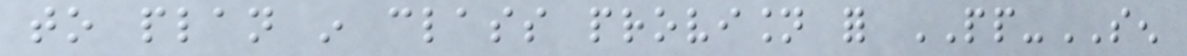to plan in class provision for PP-SEN
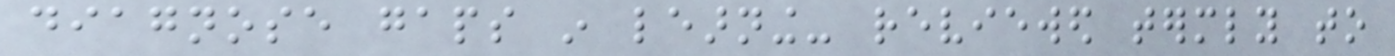diagnose gaps in learning- reviewed termly to
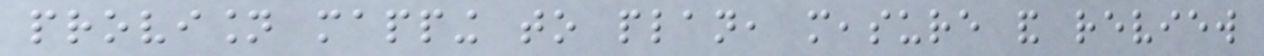provision mapping to plan, measure and review
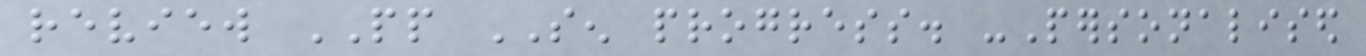review PP SEN progress. -Personalised
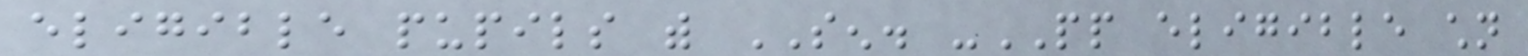eligible pupils with SEN. -PP eligible children
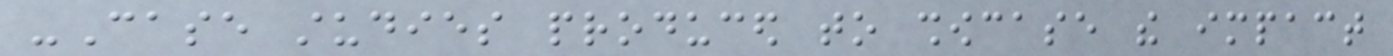-Case studies produced to showcase the impact
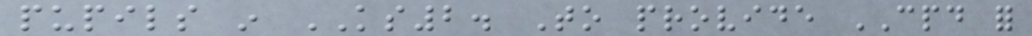pupils in KS2. To provide CPD for
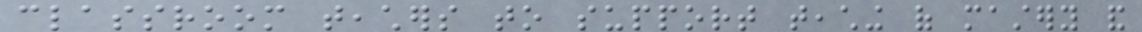classroom teachers to support teaching of mastery and
